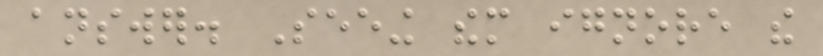answer. Seeing them ignore the
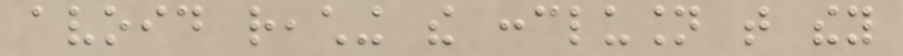avoid reaching the conclusion that they
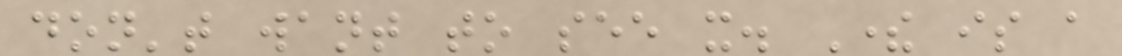don't want to see it. There is a
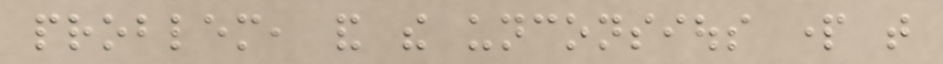problem, and the unconsious part that
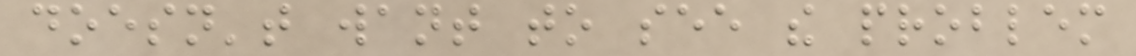doesn't want to see the problem
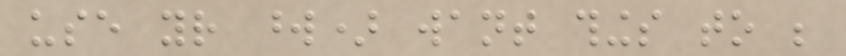use your word) want things to be
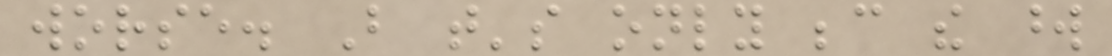worse. But that's only because the word
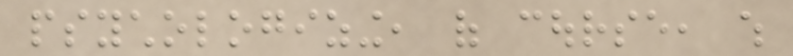psychologizing, of course, which
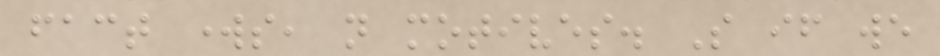fact works, not motives. So if we
